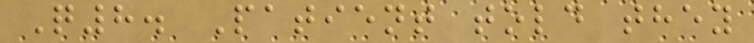Q8. Patient told they
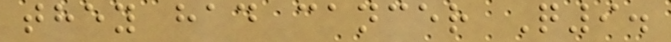they had cancer Q9.
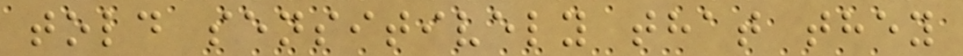told sensitively that they
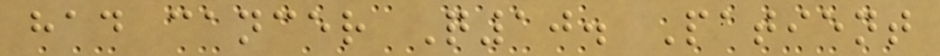had cancer Q10. Patient
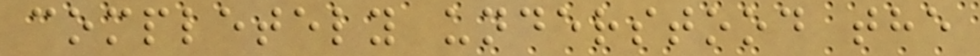completely understood the
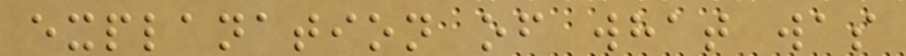explanation of what was
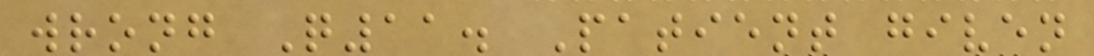wrong Q11. Patient given
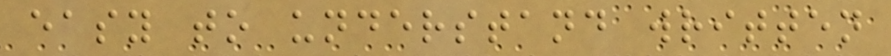easy to understand written
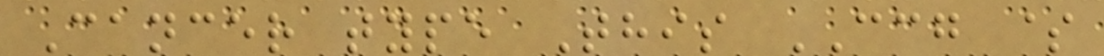Cancer type This CCG $
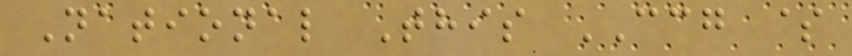National This CCG $
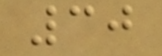30
